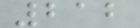212
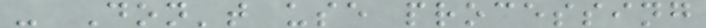- Don't use processing
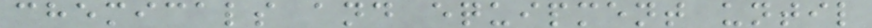chemicals and equipment until
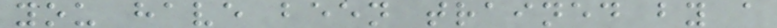you have been trained by a
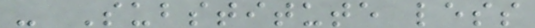- Substitute less
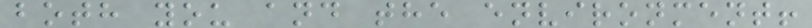both you and the environment!
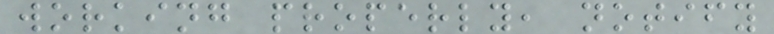working properly, notify
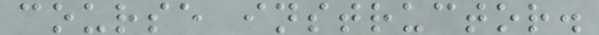course instructor.
